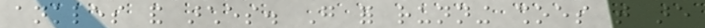ankles and arches. Go for running shoes that are
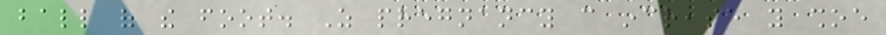ball of the foot. As pregnancy can increase you shoe
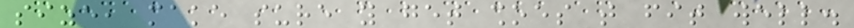size, make sure you get shoes that fit well.
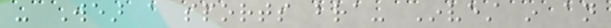- Wear a sports bra- Invest in an
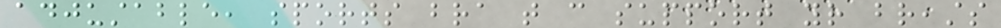adjustable, sports bra that can support your breasts
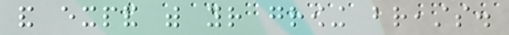and expand with your growing breasts.
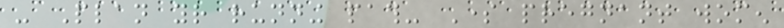- Plan your running path- Some pregnant women
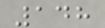148
